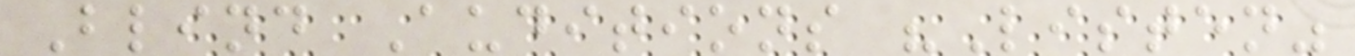Blind Auditions "Listen"
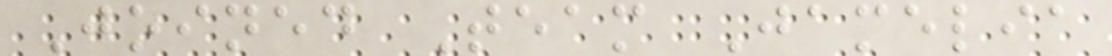Joined Team Jamelia
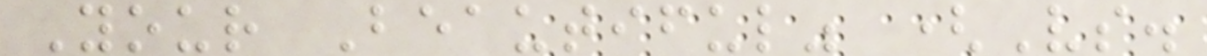Your Beautiful" (Vs.
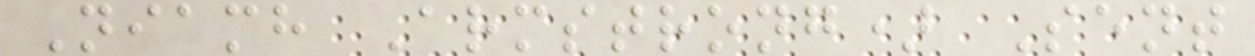Niamh Armstrong) Sent
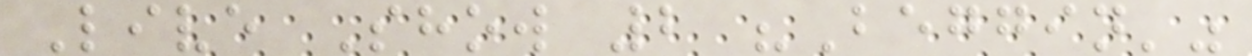Live Show 2 "Beggin'"
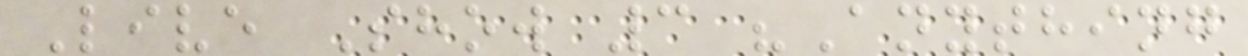Live Show 3 "Anything
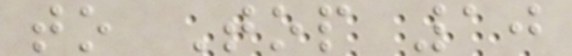to Top 10
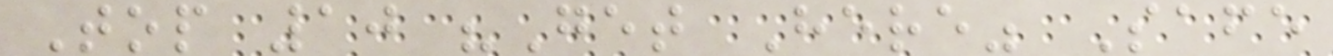Top 10 "Get Here" Safe
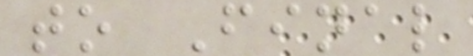to Final
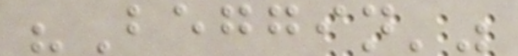"Beggin'"
